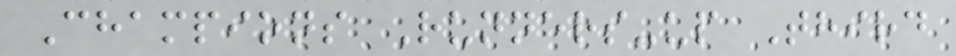Champions Runners-up Third
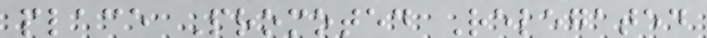place Promoted Relegated
